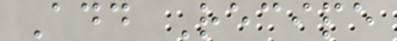Add Recipe
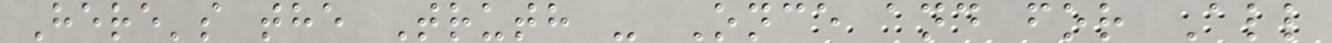Here's the Truth - Once and for All
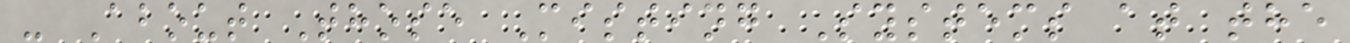- About Those Misting Systems at the
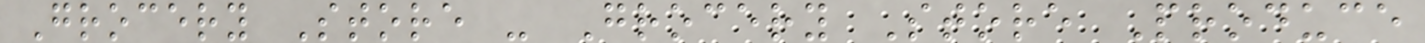Grocery Store - Grocery Store Produce
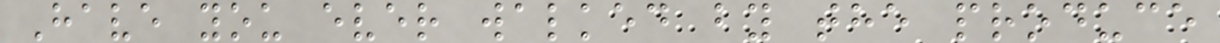Have you ever walked by the produce
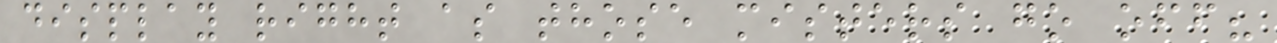display right as those misters go off?
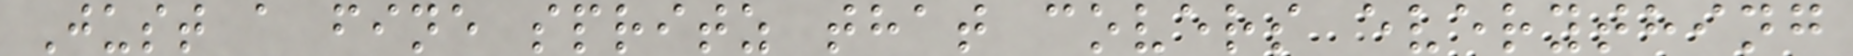Just a fine spritz that covers everything
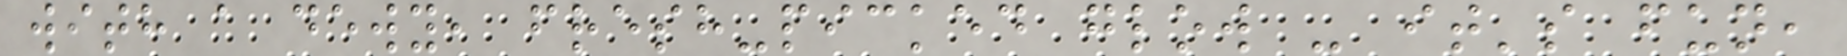with a dewy, fresh-picked glow - it's fun,
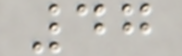47
